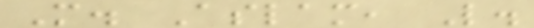M. Aslam, L.
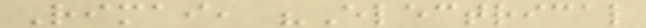Rimai, "Electrical
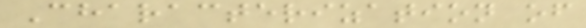Characterization of
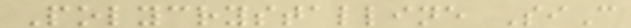Polycrystalline SiC
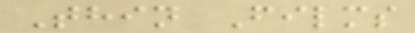Thin Films
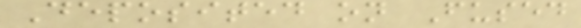Deposited on Fused
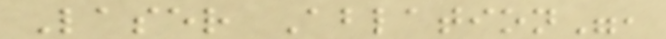Laser Ablation",
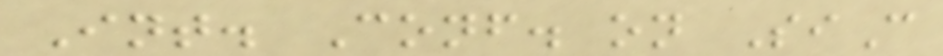Int. Conf. on SiC
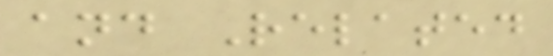and Related
